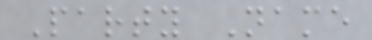Party Name
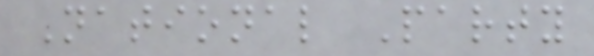National Party
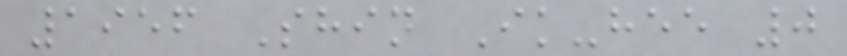1956 Shin Ik-hee 0
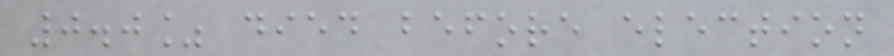0.0% died before election
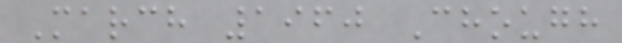March 1960 Chough
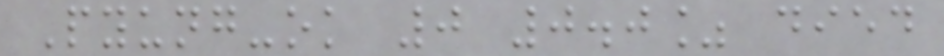Pyung-ok 0 0.0% died
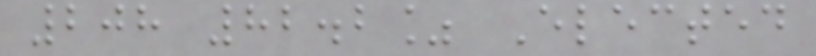208 82.2% Elected
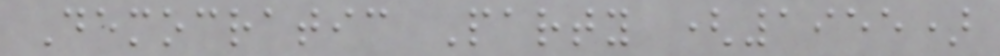Democratic Party (1955)
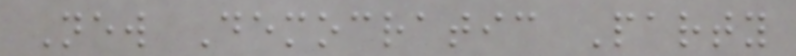New Democratic Party
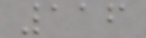116
